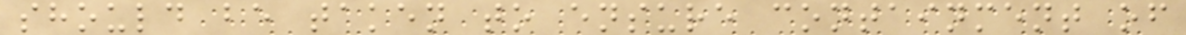should be taken to ensure containment of
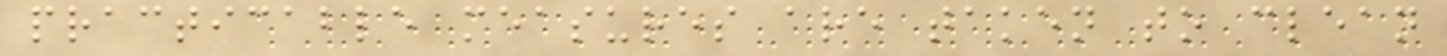practicable measures are taken to clean
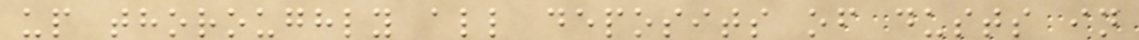up thoroughly all deposits of dusts in
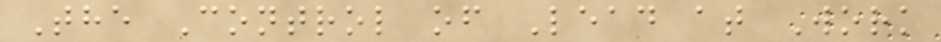The Control of Lead at Work
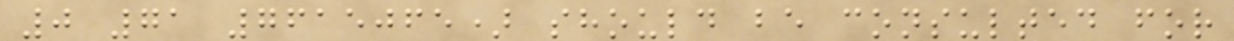0 71 7615065) should be consulted for
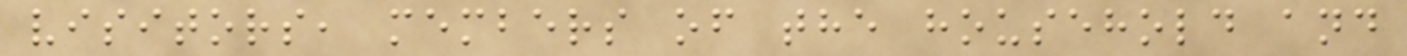visitors, members of the household and
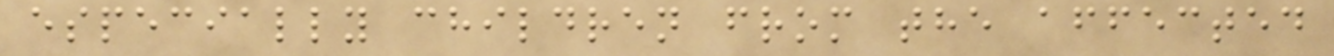especially children from the affected
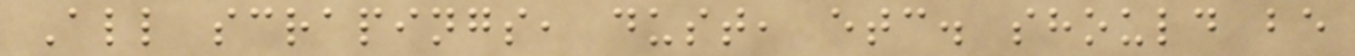All scrapings, dust, etc. should be
